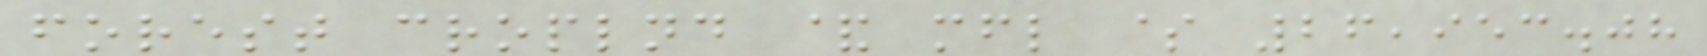forest croplnd & mfl $ 26,953.08
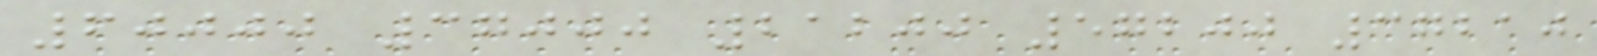60000 37000 21200 57200 37210
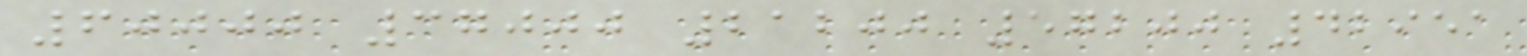60000 37000 21200 57200 42951
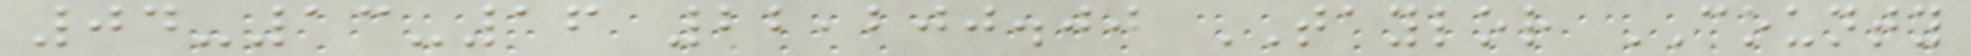04-13-16 22,200.00 TAYLOR COUNTY
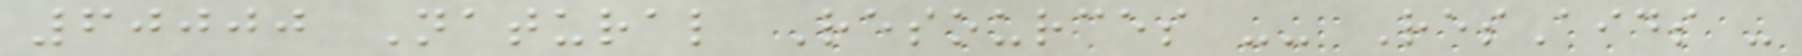60000 Natural Resources -- ResAids -
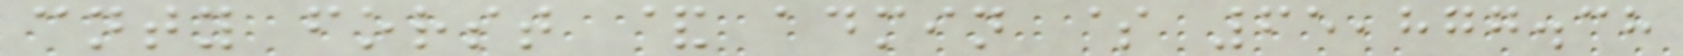cnty forst & admin $ 65,877.38
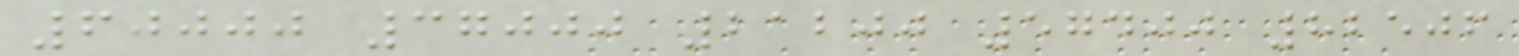60000 37000 21200 57400 82506
